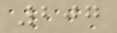207
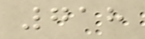718
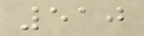510
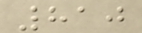810
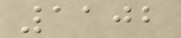1102
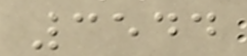3544
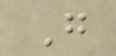G
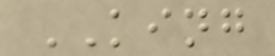KING
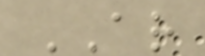AR
